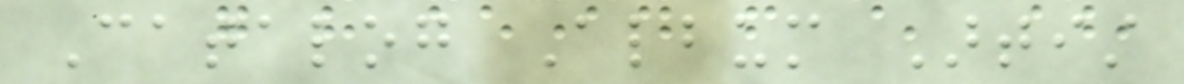Catalog Album Artist
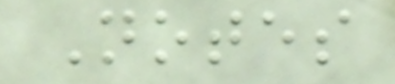Notes
